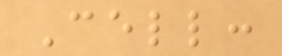Cell:
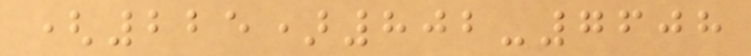(225)802-7608
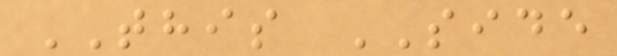THIS SIDE
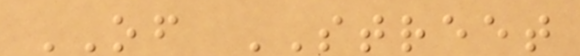OF STREET
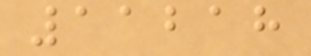11218
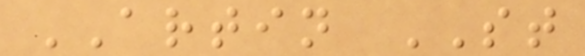ARTIN ST
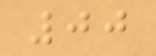00
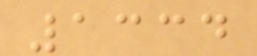1334
